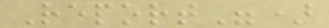Report")
